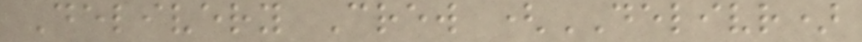Delivery Crew (DELIVR)
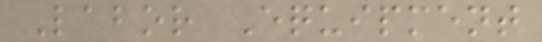Labor Equipment
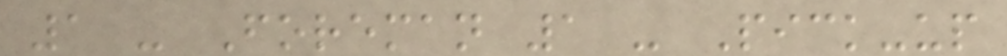1 - Foreman 1 - Pick-up
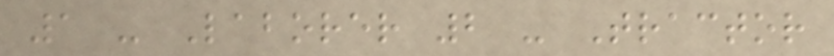1 - Laborer 2 - Tractor
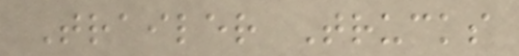Trailer Trucks
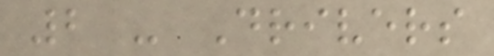2 - Drivers
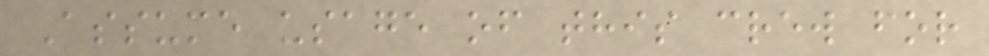Assume usage of this crew for
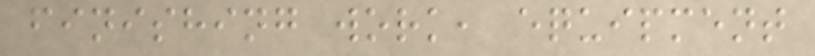finishing work, equipment
